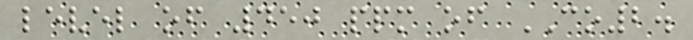level of 450 ppm of CO2.
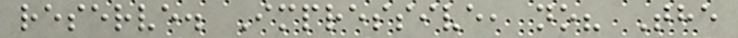reserve. Impressive, no? The
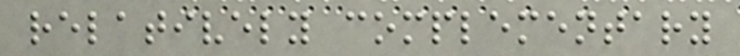relatively complementary
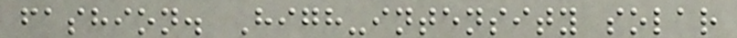fashion. High-intensity solar
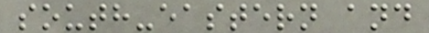south-eastern and
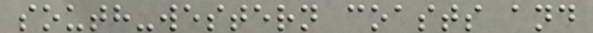south-western coasts and
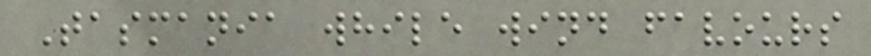Tasmania while wind favours
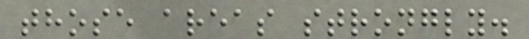those areas strongly.
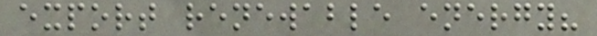export renewable energy?
